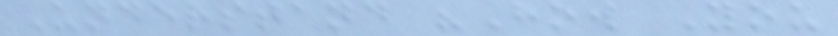Understand "How You
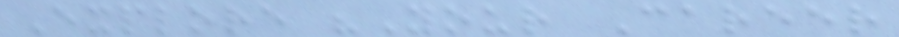Explore "Your Career
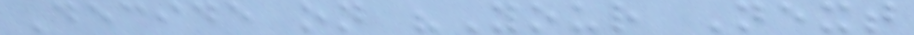Decide on "Your Next
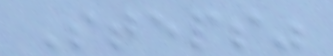Steps"
